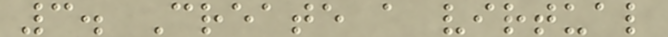3. Create a virtual
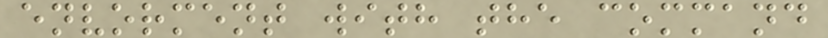envorment with the command
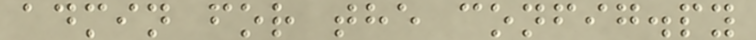admin for the config.py
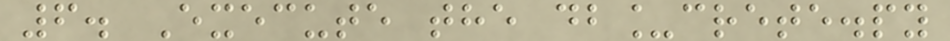6. Execute the db_crete.py
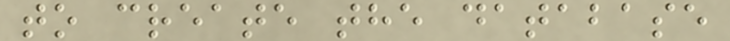to create the database
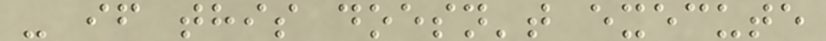- if this doesn't execute
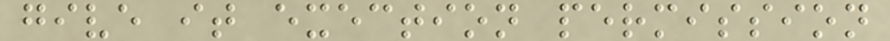give it exection permission
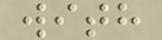with
